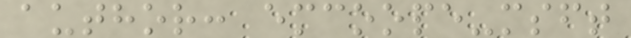author: emcoope-msft
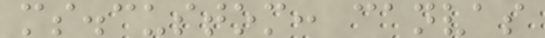ms.custom: canvas
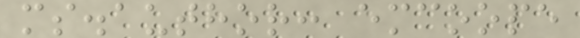ms.author: emcoope
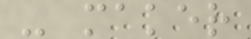- maker
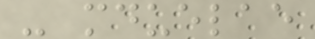- mduelae
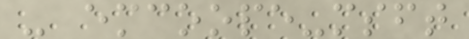- emcoope-msft
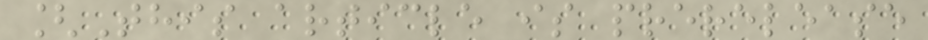[This article is prerelease
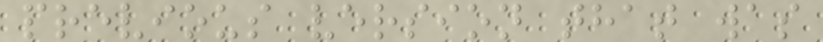previous version that was
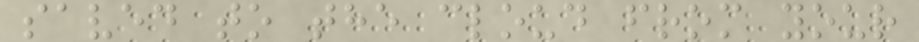saved to the cloud from your
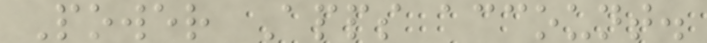Power Apps account.
